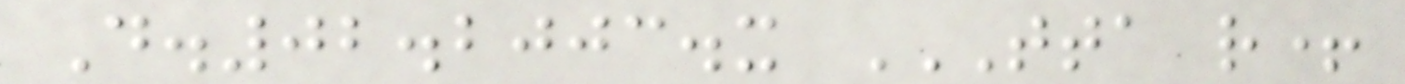D.02.2003.x TTA R+
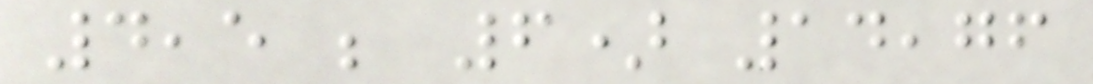4,5 ; 6) 14,76
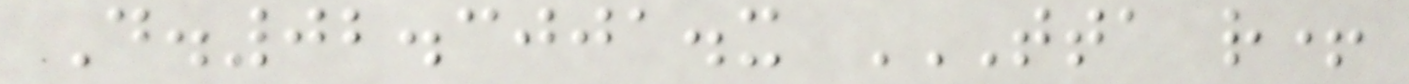D.02.3001.x TTA R+
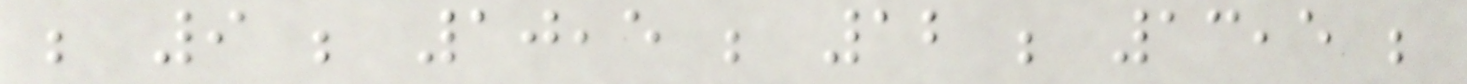; 9 ; 10,5 ; 12 ; 13,5 ;
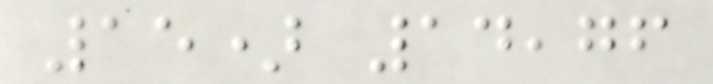15) 14,76
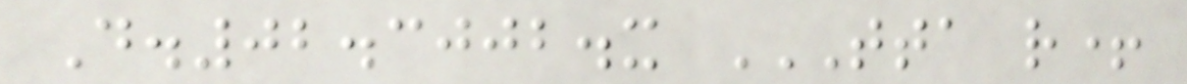D.02.3002.x TTA R+
